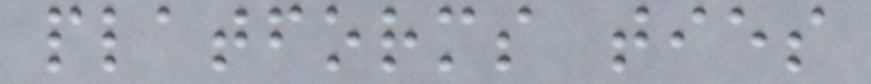platforms ties
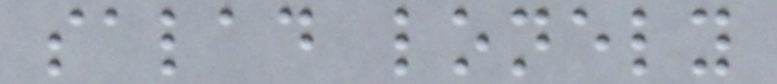salad lonely
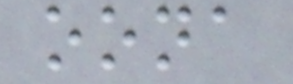oona
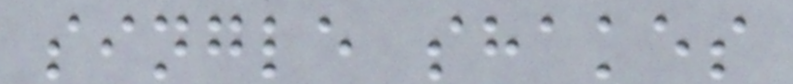single shakes
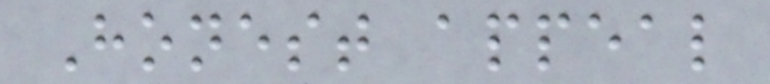Honest appeal
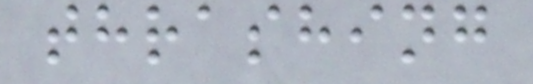thrashing
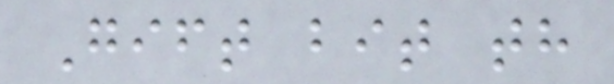Gift bit th
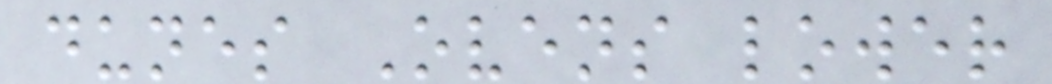dunes Ovens lower
